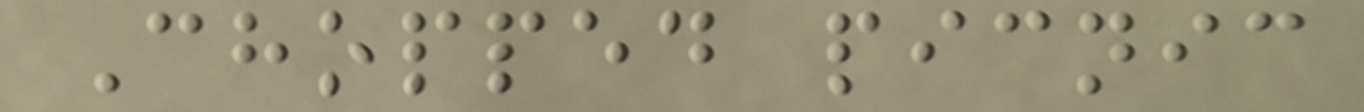Chopped picnic
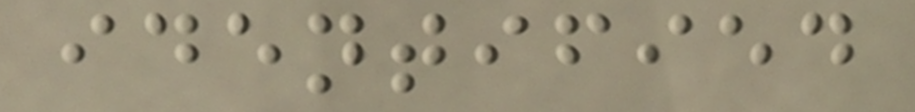identified
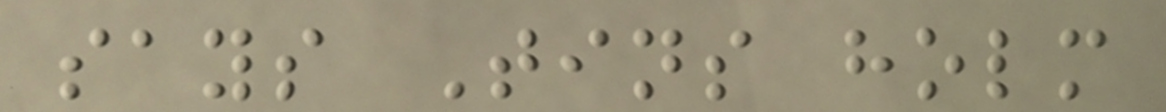says Tins holm
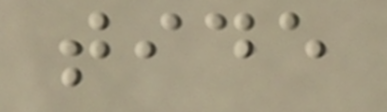tide
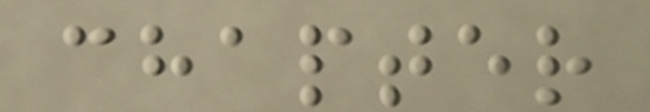chapter
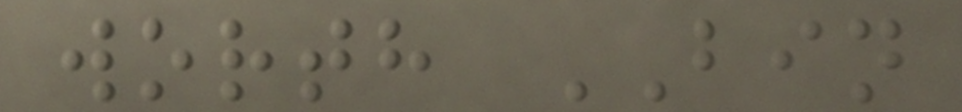worth BIN
